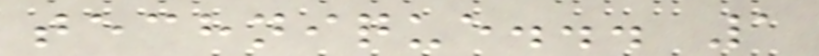technique... 1
